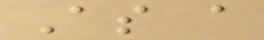As a
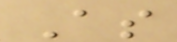As
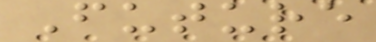Future
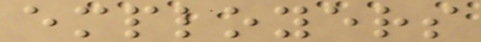employers
